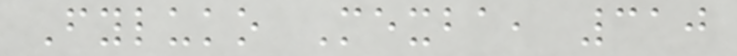Fyluko Mexba, 310
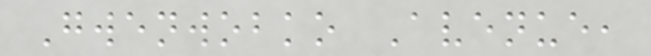Gwenwobko Avenue,
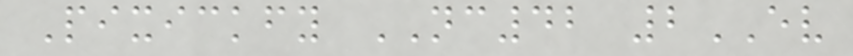Pixickfy NC42 2EV
